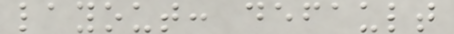layout: default
